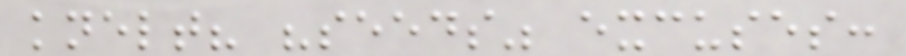knelt? "seeds" excuses:
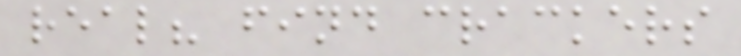real? find crackers
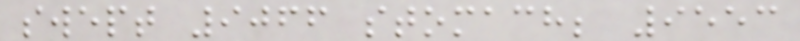swept 9066 stomach; 9553
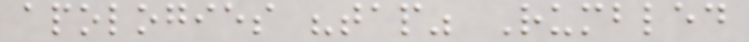apologies "tap" Rumbled
